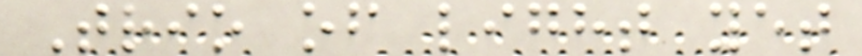Trio of light yet
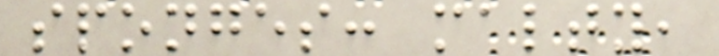sponges: malty,
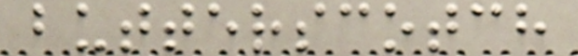butterscotch
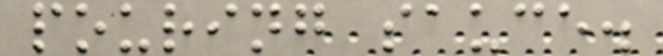pouring sauce.
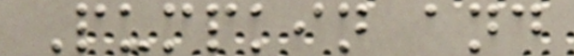Pumpkin and
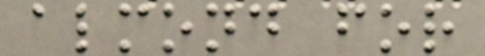almond for
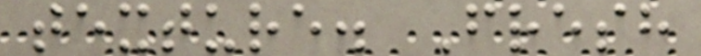texture. Fresh
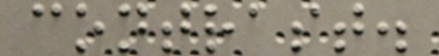contrast.
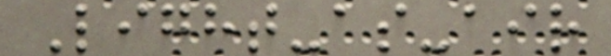Light-as-air
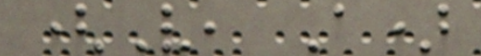(V, A)
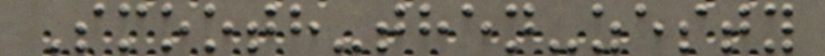Smooth-then-zesty
